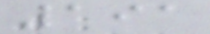191
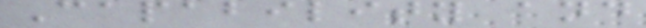Capability and
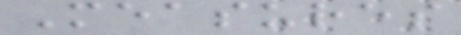Measures
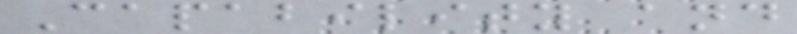Capability and
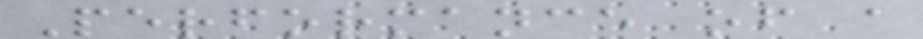Performance of a
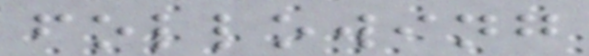following
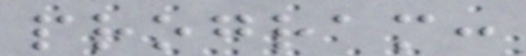program:
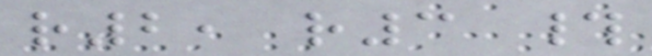r2, r3 #
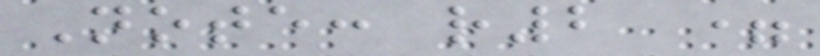Note: r2 =
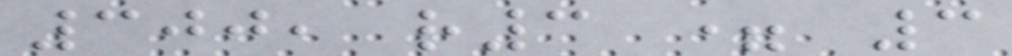300, r3 = 3
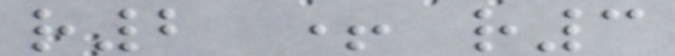r2 + r3
